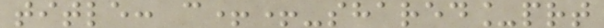title: c++-shared_prt
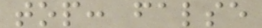top: false
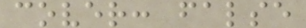cover: false
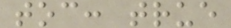toc: true
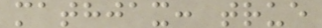mathjax: true
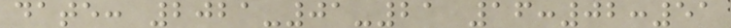date: 2021-01-21 16:02:51
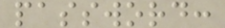password:
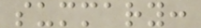summary:
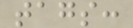tags:
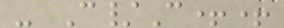- C/C++
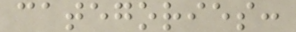categories:
